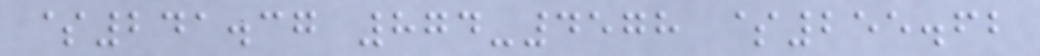$241.37 874-4578 $255.62
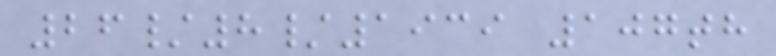26/8/1939 107th
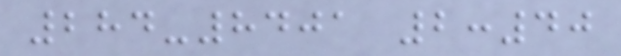284-8401 2:40
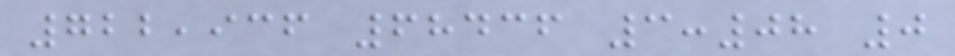722,936 68436 3:08 0
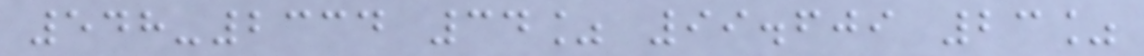548-2334 34% 99.609 23%
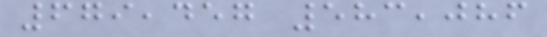679,457 583,086
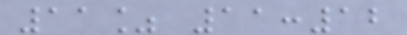11% 11:12
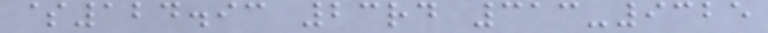$124.93 23rd 313-9325
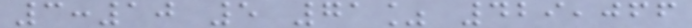3:10 5 71% 429,066
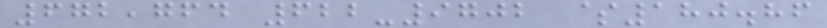672,764 622-9702 $180.86
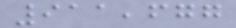911,677
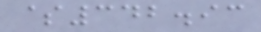$342.93
